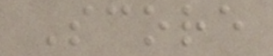Score
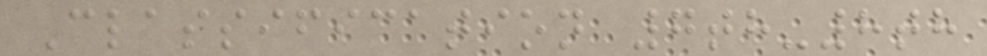Classification 7th-8th
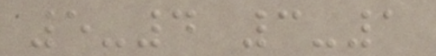5-4 3-1
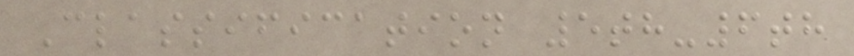Classification 5th-6th
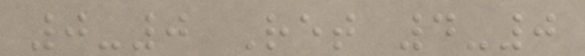0-0 Ret 4-0
